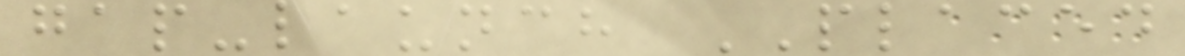gap-launch PLACED
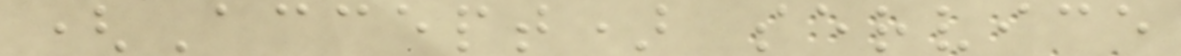(Accept) service
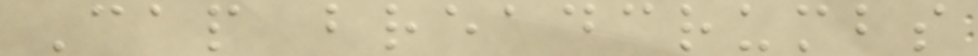Cap breadcrumbs
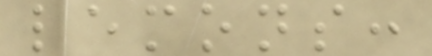lemons:
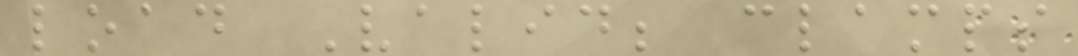load Valid; clamps
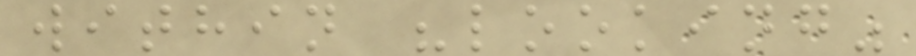within "looking"
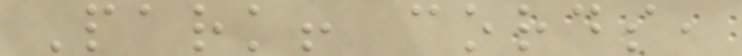Park! cords,
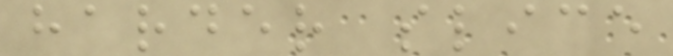harder slice
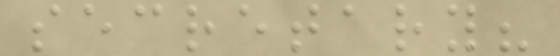secretary?
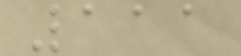111
